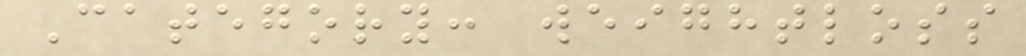Category: weightloss
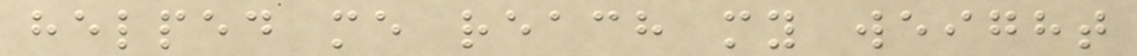helped me reach my weight
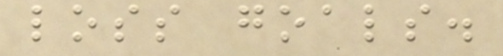loss goals.
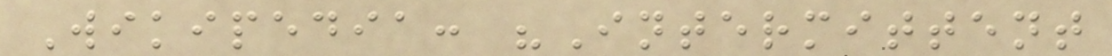Wikipedia: "Intermittent
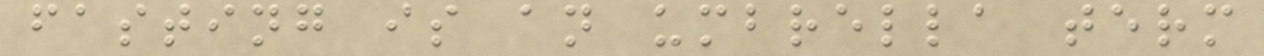fasting is an umbrella term
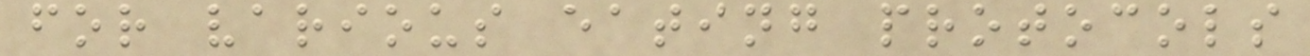for various eating protocols
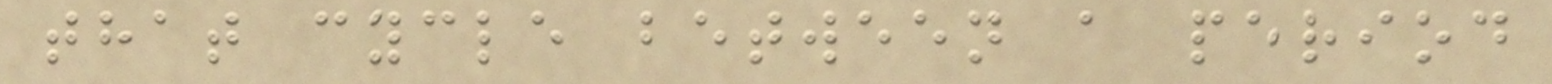that cycle between a period
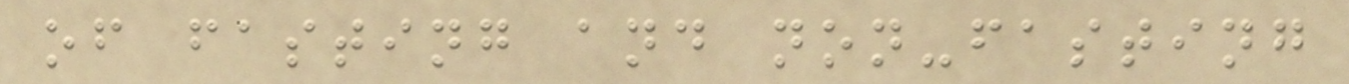of fasting and non-fasting
